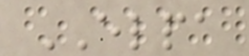ELPA
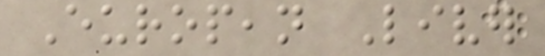European Liver
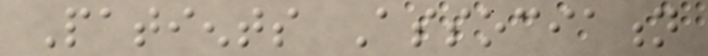Patients Association
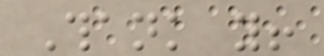Thank you!
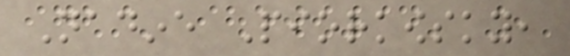Nadine Piorkowsky,
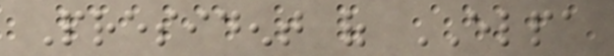President of ELPA
